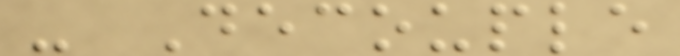- Decouple
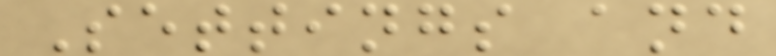Settings and
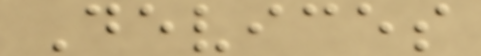Devices
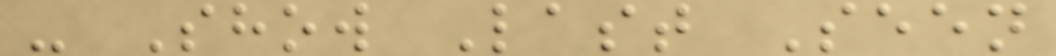- Show Last Seen
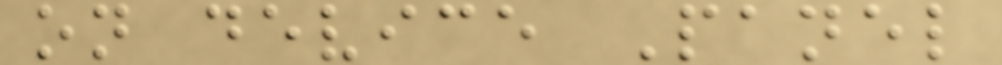on device Panel
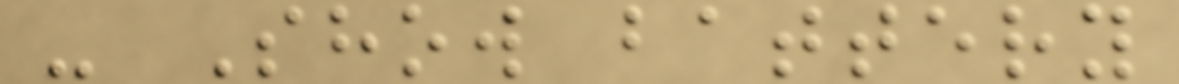- Show battery
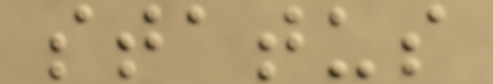status
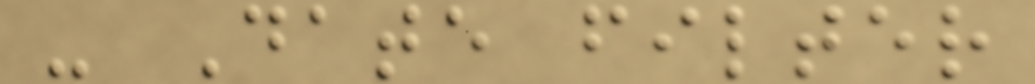- Date filter
